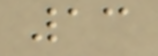13
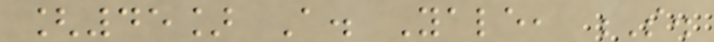[45] A. Yale, S.
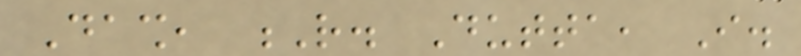Dash, R. Dutta, I.
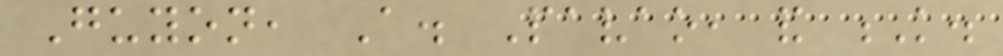Guyon, A. Pavao, and K.
